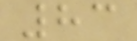83
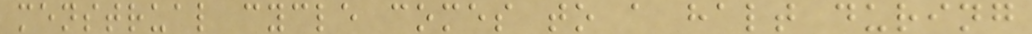menstrual cycle comes to a halt during
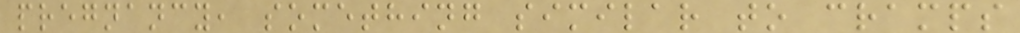pregnancy, something similar to cramps
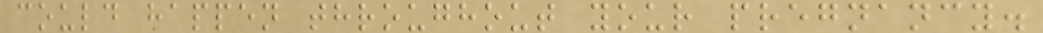could happen throughout your pregnancy.
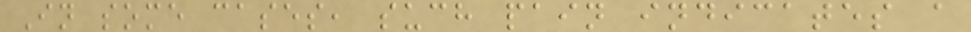In some cases, such pain indicates a
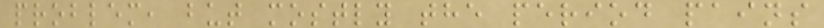problem, but mostly the period pains
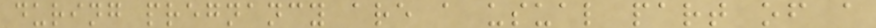during pregnancy are a usual part of a
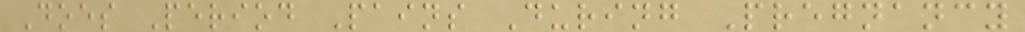Does Period Pains During Pregnancy
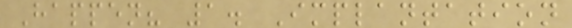Happen? 1. Implantation
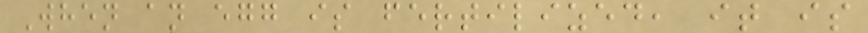When an egg is fertilized, it is
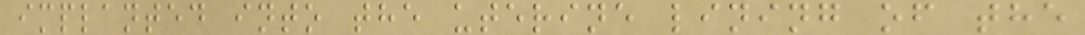implanted into the uterine lining of the
